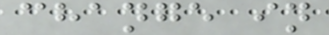change in
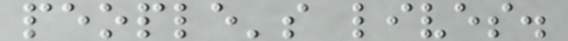people's lives.
